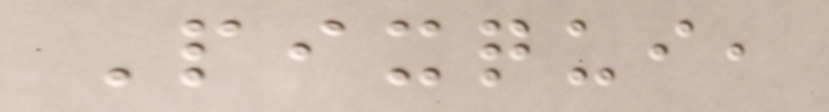Pixqui,
